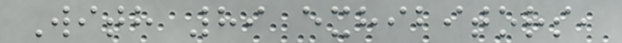With 89 exhibitors,
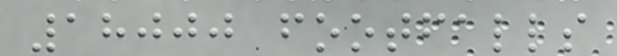18000 footfalls
